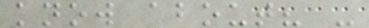know about? -
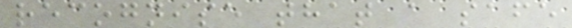recognise that a safe
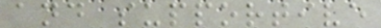and supportive
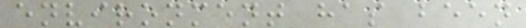environment has been
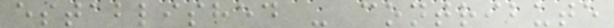established - contribute
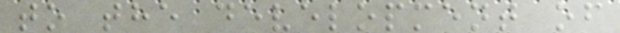to the development of
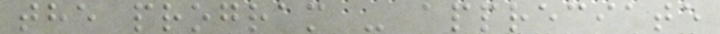the program - appreciate
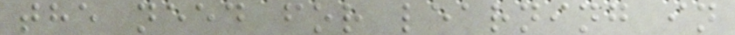the need for learning in
